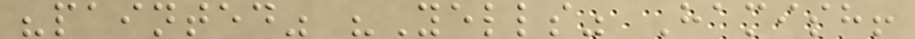"painted" "Yells" Hamish!
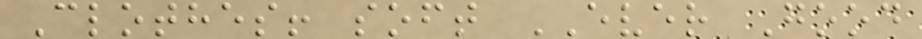Clothes! soft EVER Good
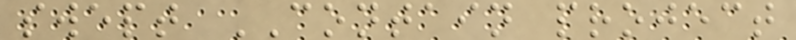swept CONTAIN project
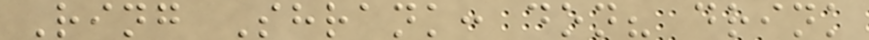Ring Shrank: don? drink
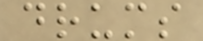drums
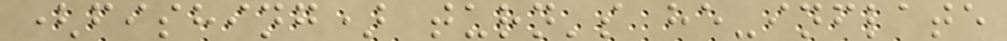(fishing) turn's he-inflate
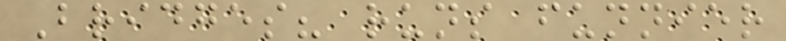Bridges? runs funnier
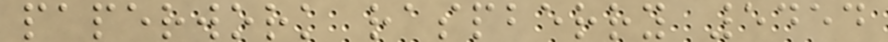paperwork raspberry 5454
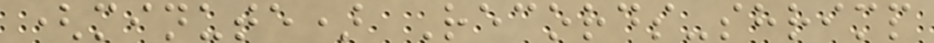(minute) Records-shrimp
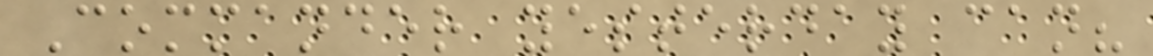Commander yesterday can?
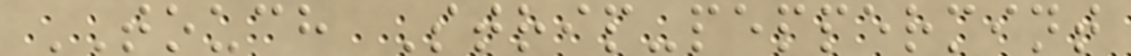TOUCH Strip-peppermint
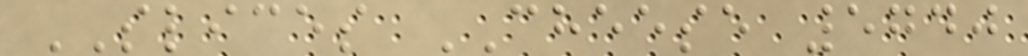SLICES CHEESE 5740
